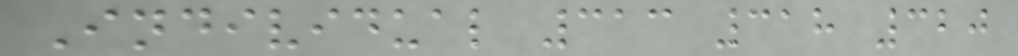Individual 313 318 320
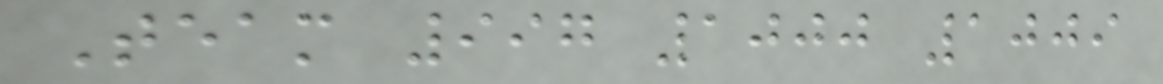Team 997 1000 1009
